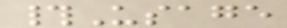#Usage
